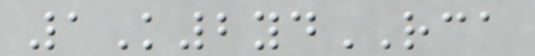1K2ydRCA
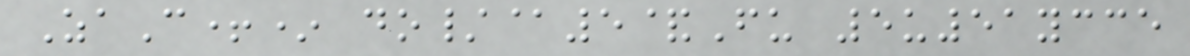ZaC+* do/@5&Fu 5u51ycce
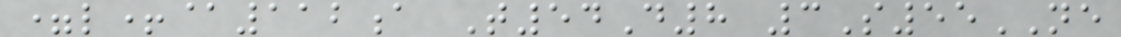=l+@112a T54D8 3S55NE
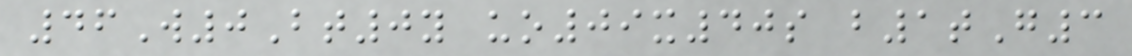46W0Bt0y uo09x40s b1tG3
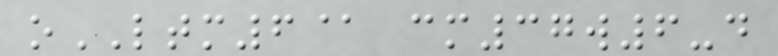oLTM6@ cm37w6-d
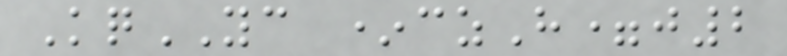KqYC *czH=j2
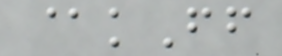@kFf
